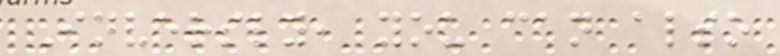Inversly, you can also
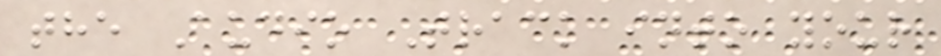the Audio Track into your
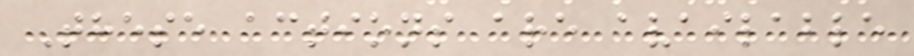These actions are available
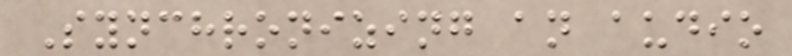Synchronizing an audio
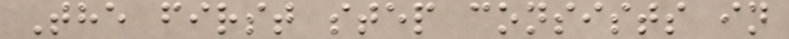The first step consists in
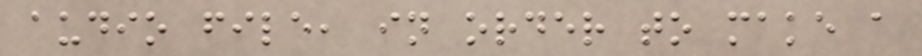audio file, in order to make a
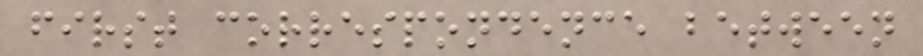first correspondence between
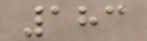183
